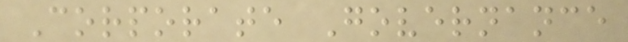Corporate Governance
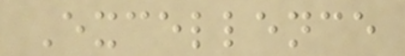Excellence
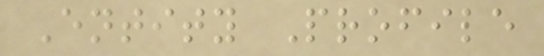Entity Profile
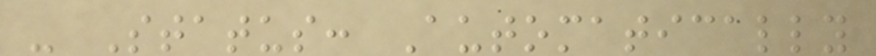- Status: Automatically
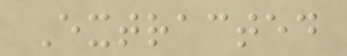Extracted
